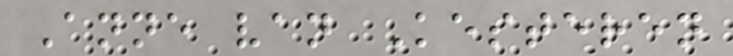Anne van Kesteren
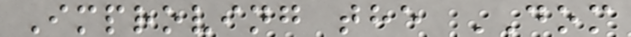Improving the DOM
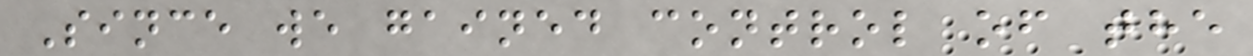Since we gained control of the
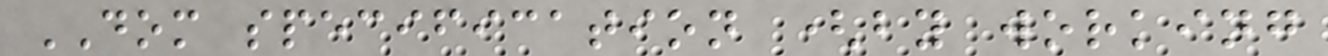DOM specification (by working
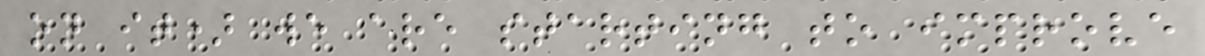on it) we are starting to improve
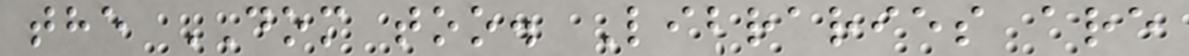the DOM too. Libraries are
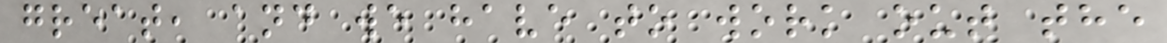great, and we have to work out the
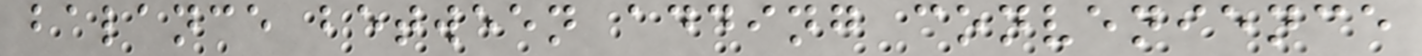balance between adding convenience
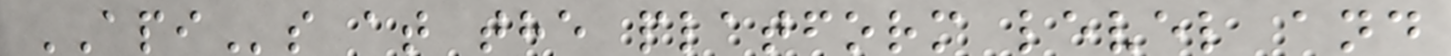APIs at the platform level and
